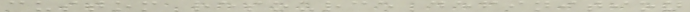custom resource definition
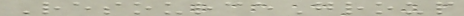ResourceGroup
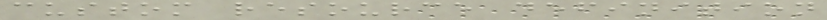custom resource definition
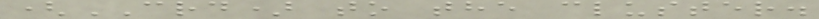(CRD) to the cluster.
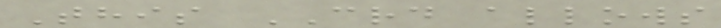This CRD allows
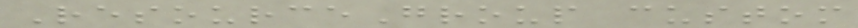ResourceGroup custom
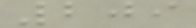209
